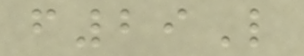f29L
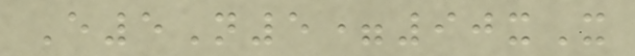E5N5=90xX
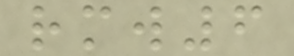rmw6
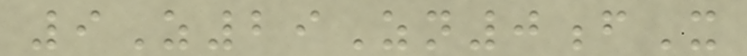9Z29Zn0fX
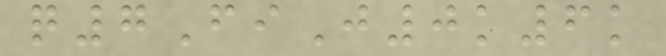q7FiJ0k6k
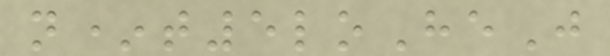n*t5loHeJ
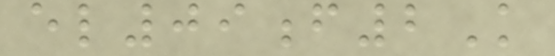el09f2K
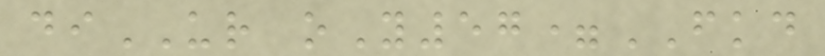diUR oY57=FKD
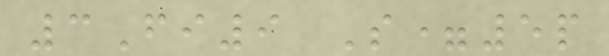3Fi9 S=5p
